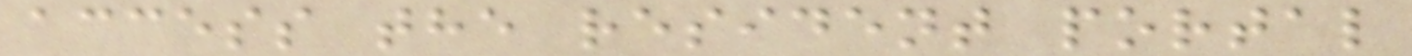access the resident portal
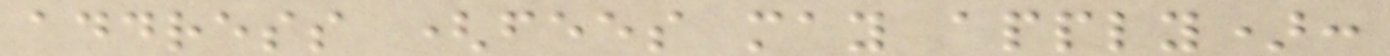address (fees may apply):
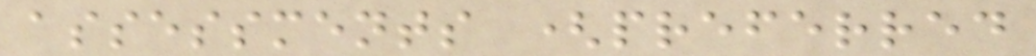assessments (preferred
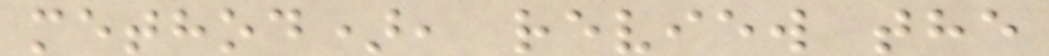method), review the
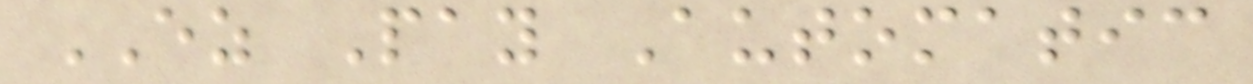EZ Pay Automatic
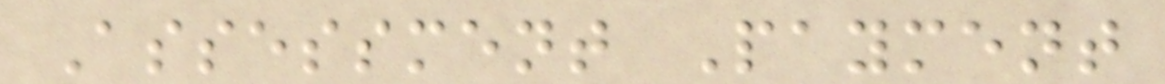Assessment Payment
